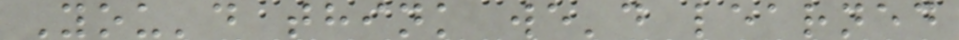You'd think we'd learned
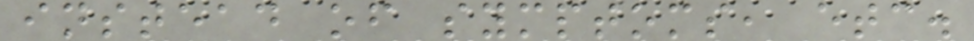instead of symptoms, etc.
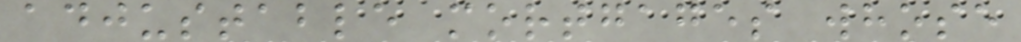adjustable mortgages whose
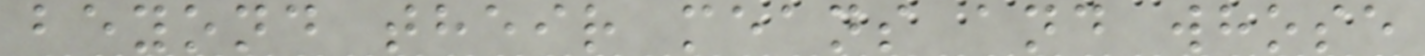beyond their means and whose
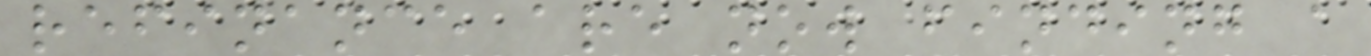refinance are now finding a
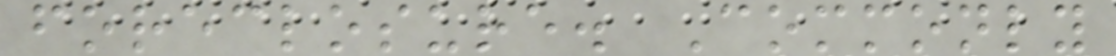foreclosure. Commonly
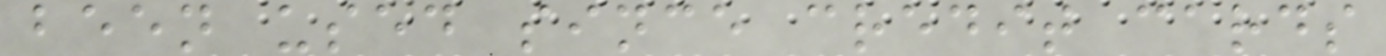been used since credit cards
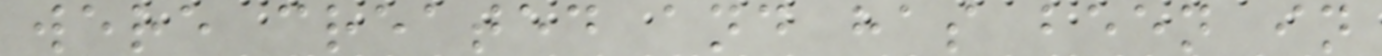were created and has been in
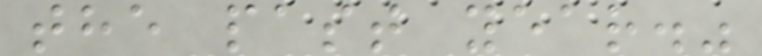the past year."
